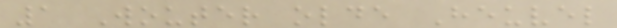1 Wouter olde Heuvel
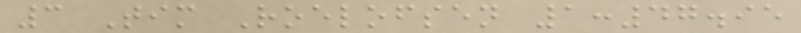3 Tim Roelofsen 1:47.95
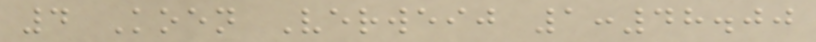4 Koen Verweij 1:48.00
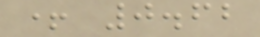+ 0.62
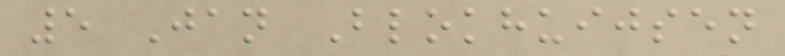5 Jan Blokhuijsen
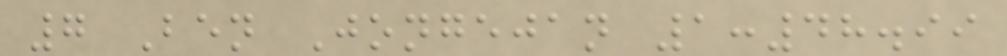7 Ben Jongejan 1:48.99
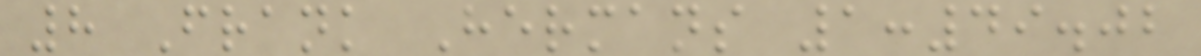8 Frank Hermans 1:49.02
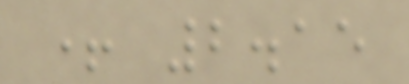+ 2.15
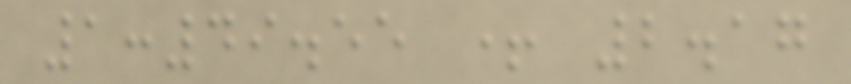1:49.55 + 2.17
